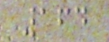164
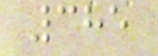385
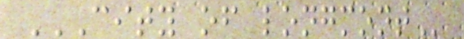CITY OF LONGMONT
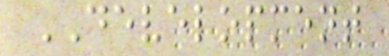DEVELOPMENT
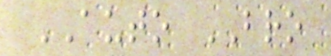AUTO BRO
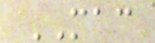MAC
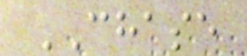CHASE
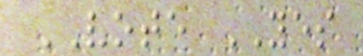VOTE YES
